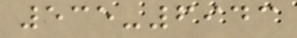535-6943
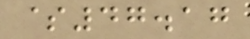$47.17
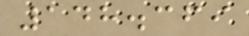148.369
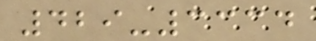429-3334
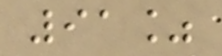91%
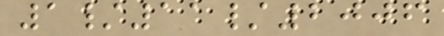1/11/2006
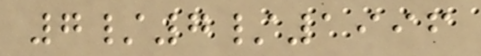7/7/1996
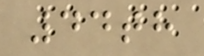44th
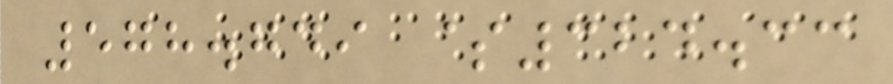578.749 $324.33
